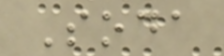Soda
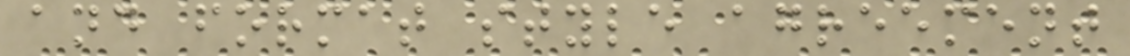and format style agreement
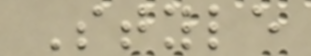Style
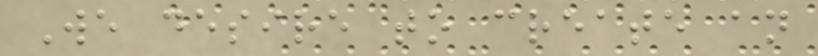We desire to create an
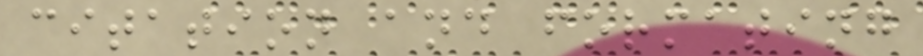citation and formating
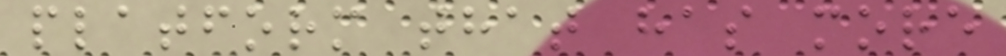platform that has more
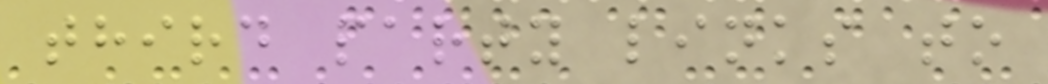third party links to
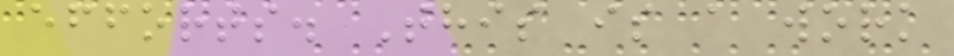efforts. This is a work
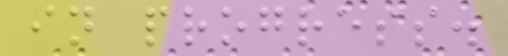in progress.
